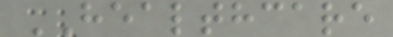HEALTHCARE
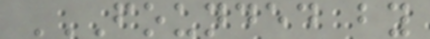FOUNDED BY
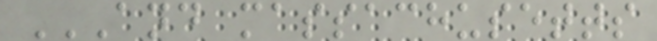AND MASSACHUSETTS
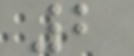2
